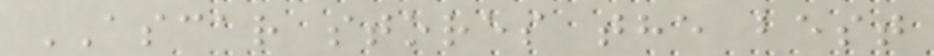ASCAR stores the best
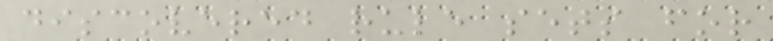discovered rule sets for
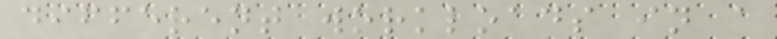different workloads in a
